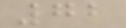72
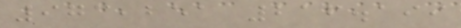973,251 216.199
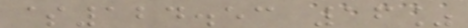$124.53 16%
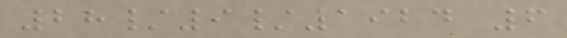28/9/1924 6
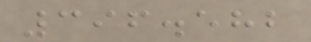396.582
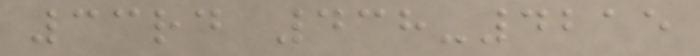33rd 438-4215
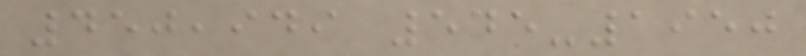450,949 545-1950
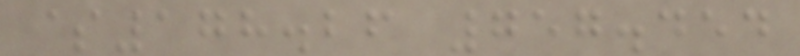$178.26 757.454
